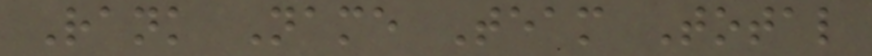Rank Name Team Total
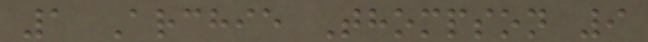1 Archie Thompson 9
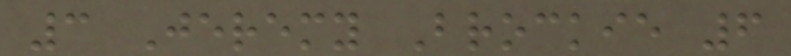3 Jeremy Brockie 6
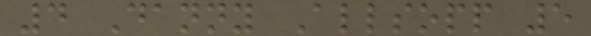4 Danny Allsopp 5
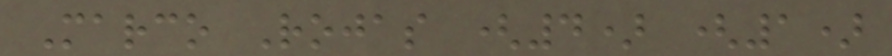Marco Rojas (4) (1)
